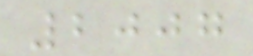2007
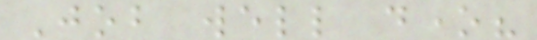Job well done?
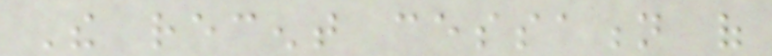The recent cessation of
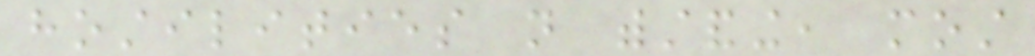hostilities not withstanding, most
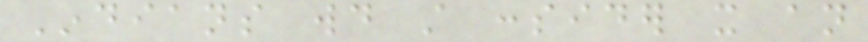Indians would still consider it an
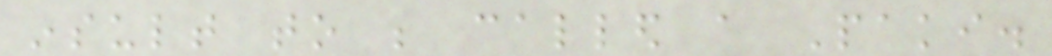insult to be called a Paki.
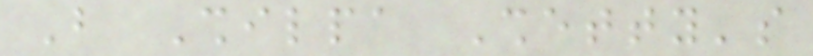But Shilpa Shetty's
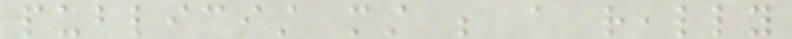publicist must be a really
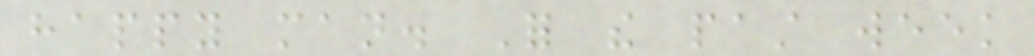happy man. For the past week
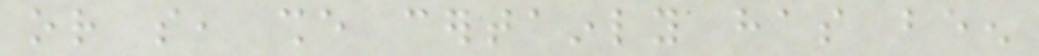or so, she certainly has been
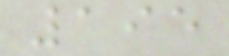195
